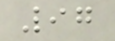97
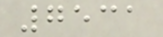7531
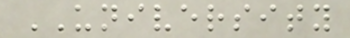UNIVERSITY
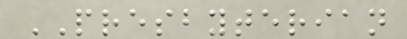PRESBYTERIAN
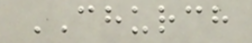CHURCH
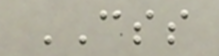CSS
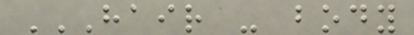HAIR - BODY
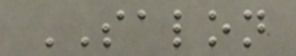SALON
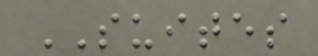SUITES
